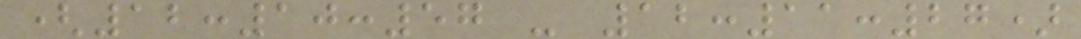(12:10:57 - 12:11:27)
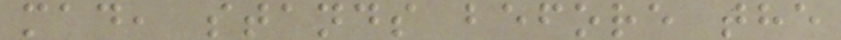mad, stands before the
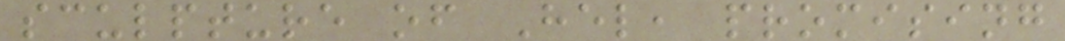sculpture of Hel, promising
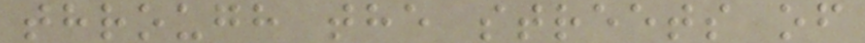through the streets of
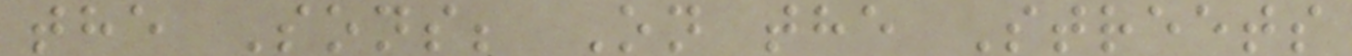the Sons; On the Streets
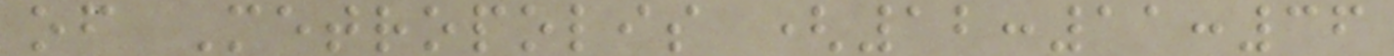of Metropolis (12:11:36
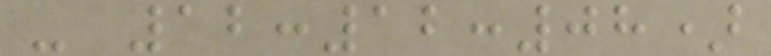- 12:12:08)
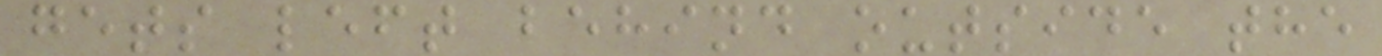gets left behind outside the
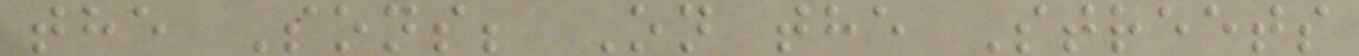the Sons; On the Streets
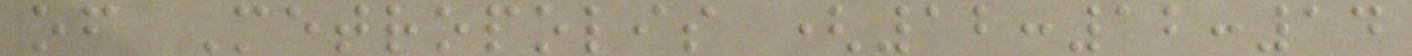of Metropolis (12:12:14
